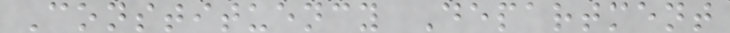Constituency Department
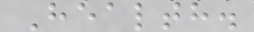Health.
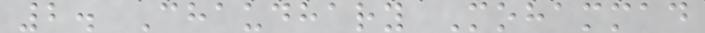2. Chaudhary Mohammad
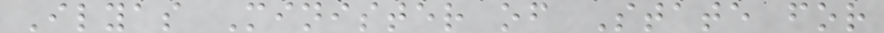Ilyas Minister of State for
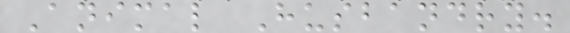Animal Husbandry.
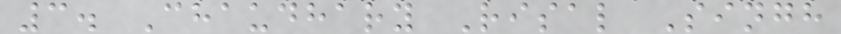3. Chaudhary Risal Singh
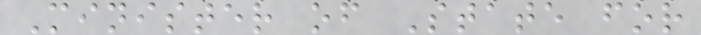Minister of State for
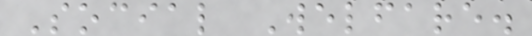Social Welfare.
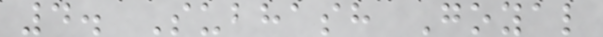4. Subhash Goyal
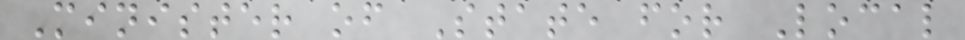Minister of State for Local
